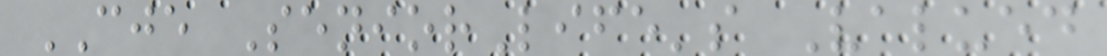CJE SeniorLife's Valued
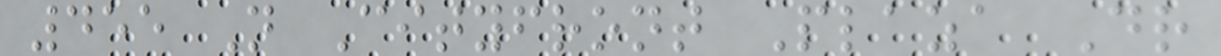455 N Cityfront Plaza Dr
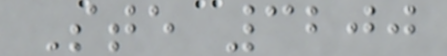Ste 3200
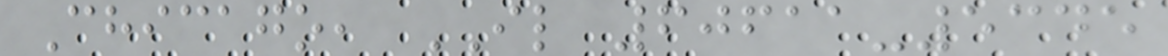Chicago, IL 60611-5345
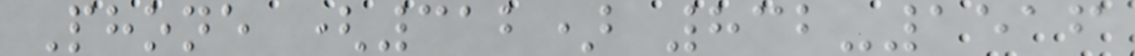Phone (312) 832-1516
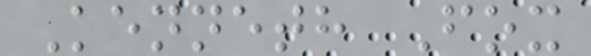Kenneth Fox
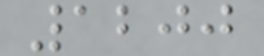1200
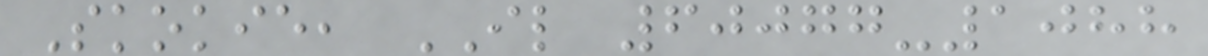Skokie, IL 60077-1088
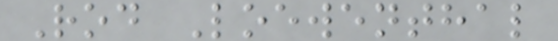Rod Loewenthal
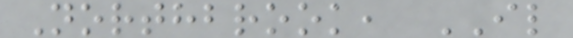Northbrook, IL
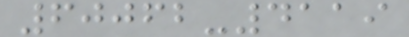60062-4119
